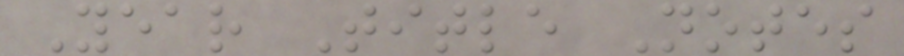Year Title Notes
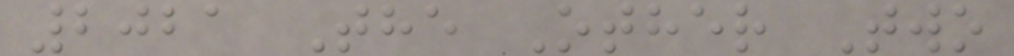2021 The Other Two
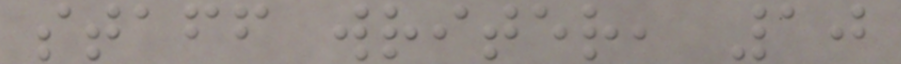staff writer, 10
